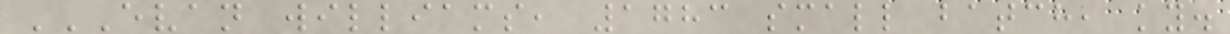EVAN WILLIAMS, 1783 SMALL BATCH, KY.
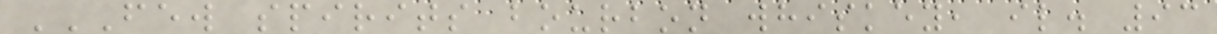FEW SPIRITS BOURBON WHISKEY, IL. 93
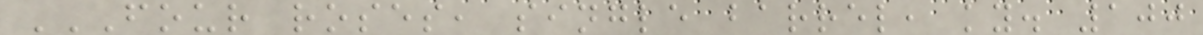FOUR ROSES, SINGLE BARREL, KY. 100
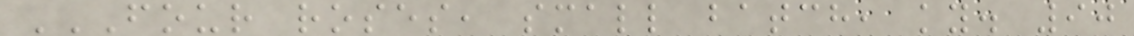FOUR ROSES, SMALL BATCH, KY. 90
